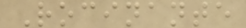Rocinante
